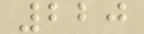220
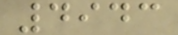4943
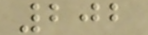202
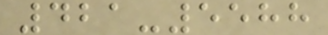421-5588
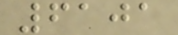6101
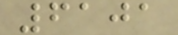6101
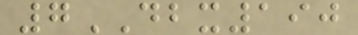7DBX190
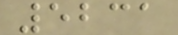5231
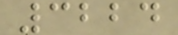3224
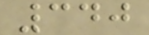340
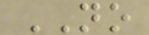NO
